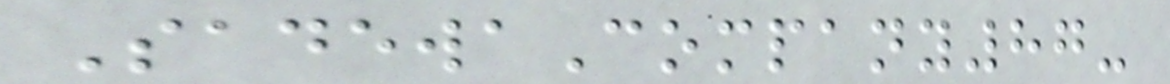SadewaCompany87-
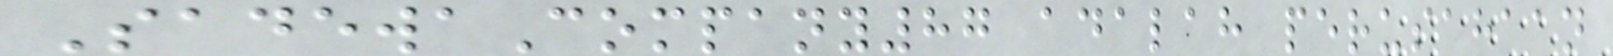SadewaCompany87 adalah perusahaan
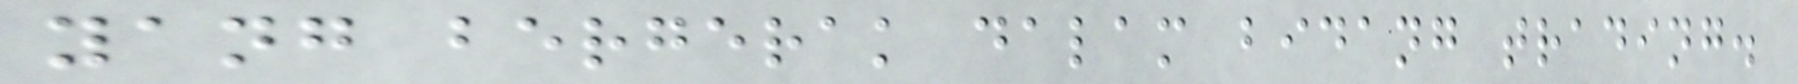yang bergerak dalam bidang trading.
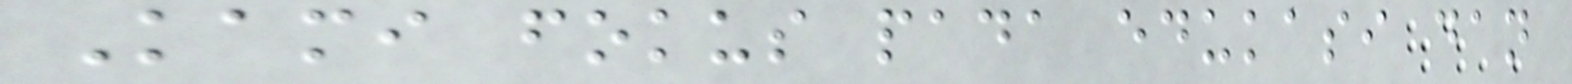Kami fokus pada edukasi dan
